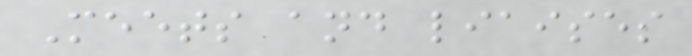Meets and liaises
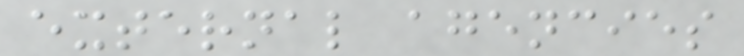external agencies
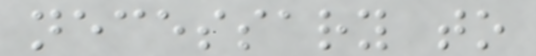necessary to
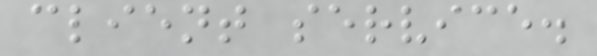client service.
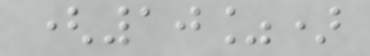(10%)
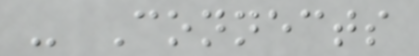- Connects
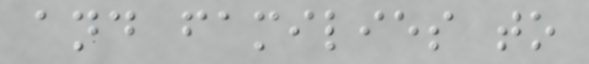and families to
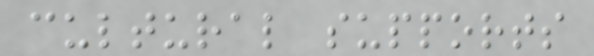cultural supports
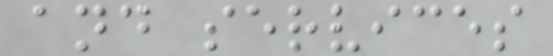and services
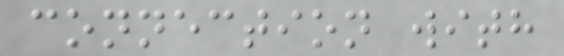connection with
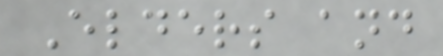Elders and
